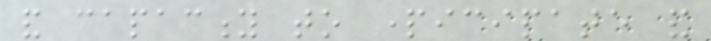and capacity to participate and
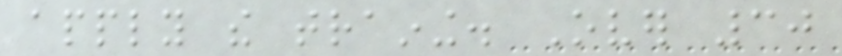apply the training. Over 30
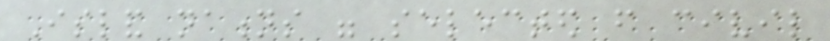Island nations were selected from civil
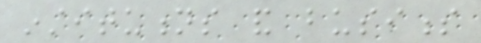institutions and business
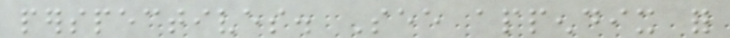perspectives. See appendix for
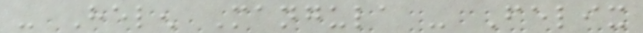- Helen Mangula - Felix
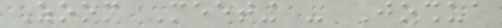Zoom Meeting - Joshua
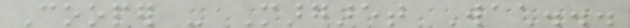Cooper - Margaret Wach...
